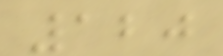120
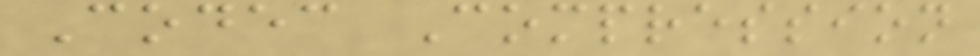Codec Compression
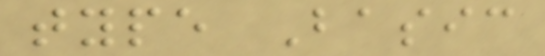type Basic
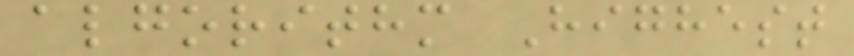algorithm Highest
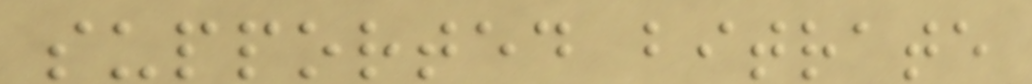supported bitrate
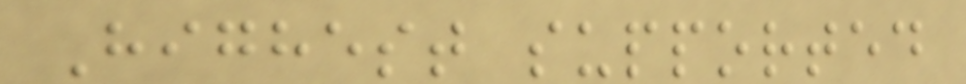Highest supported
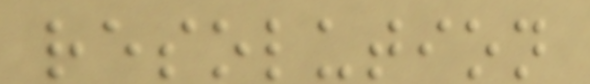resolution
